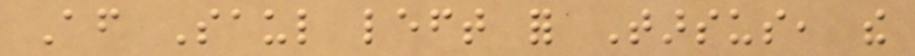After Saul left for Tarsus, the
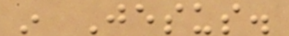in Jesus.
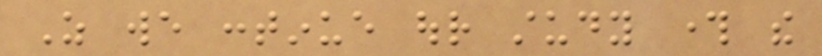As we continue our study through the
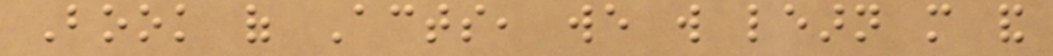Book of Acts, we will learn more and
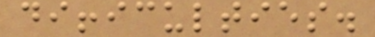difficulties.
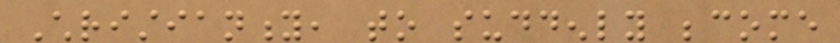Christianity, to suddenly become
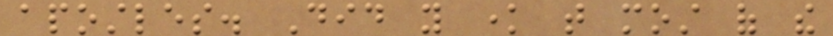apostles. Did you know that most of the
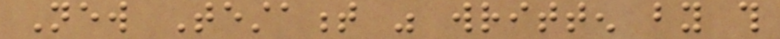New Testament was written by this
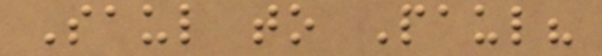Saul to Paul?
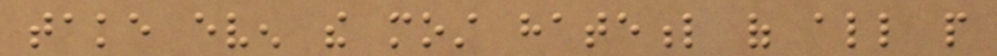take even the most hateful of all people
